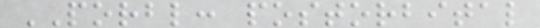PORBL: postorbital
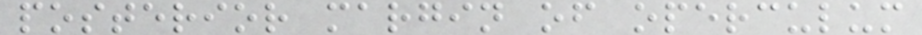posterior margin of operculum
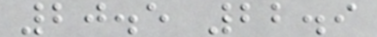20.5 22.9
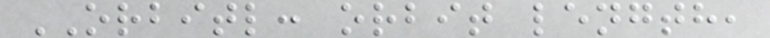ORBITL: orbit length,
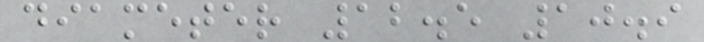diameter 12.5 10.9
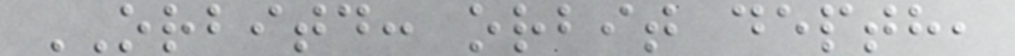ORBITD: orbit depth,
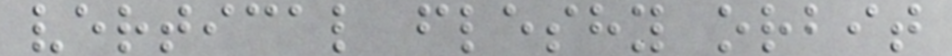vertical fleshy orbit
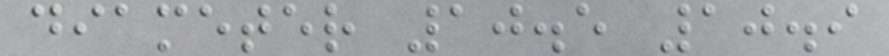diameter 10.5 10.9
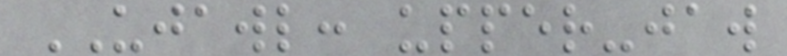UJAWL: upper-jaw
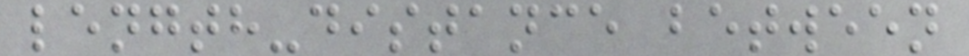length-distance between
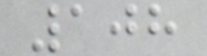108
